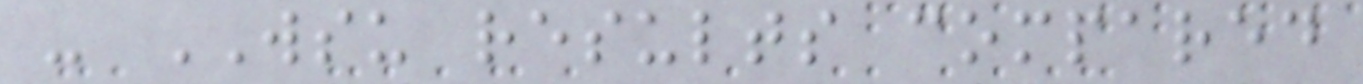- WSU results compared
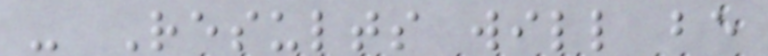- Results will be
